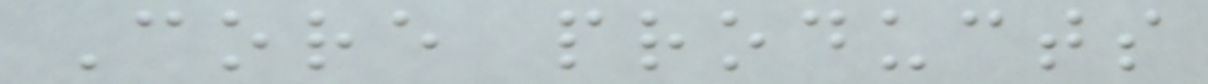Core products
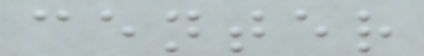center
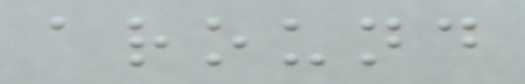around
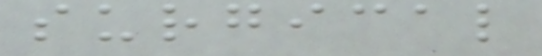surgical
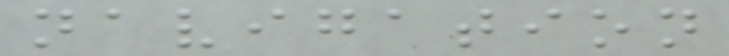navigation
